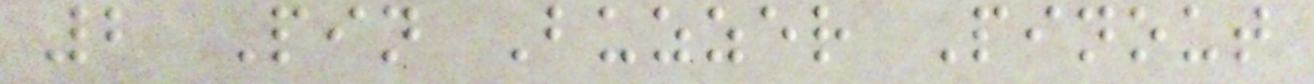2 Pin Buzzer Pinout
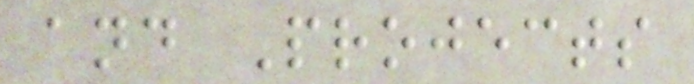and Projects
